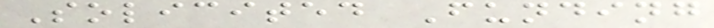Solicited Funding
